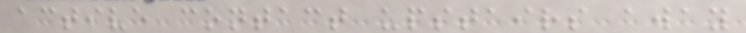active contact upstairs away
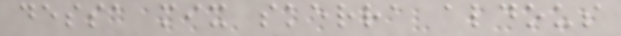dessa mix skerra aldous
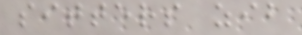sitters zib
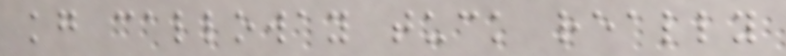kg calloway tuck really
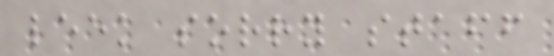leek sorry staff
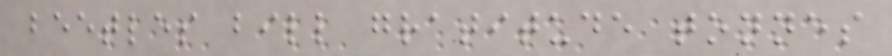beetles bill gratitude tonnes
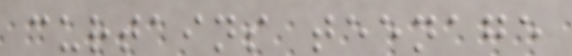curtains teenage
